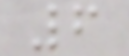6
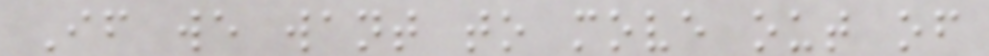If we want to move out of
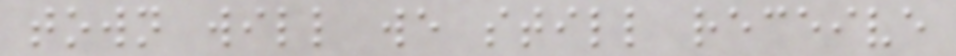town will we still receive
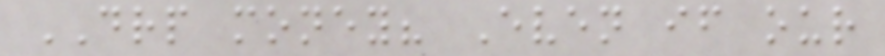DRP money? Even if our
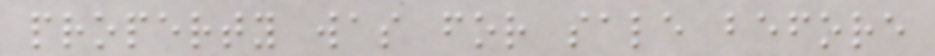property was for sale before
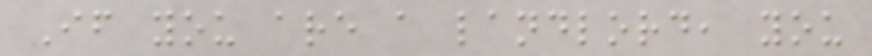If you are a landlord, you
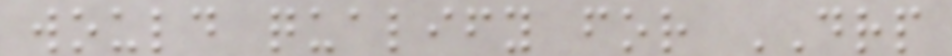would qualify for DRP
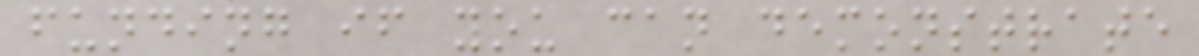funding if you can demonstrate
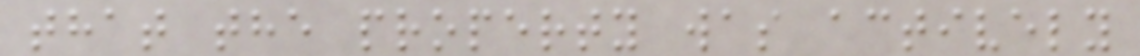that the property was actively
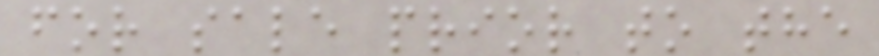for sale prior to the
